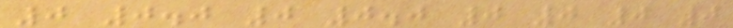0 0.0 0 0.0 0 0 0 0
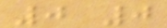0 0
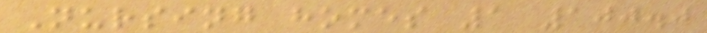Nursing homes 1 100.0
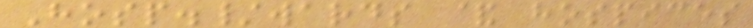Hosp./wards & hospices
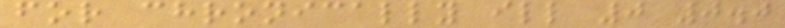for chronically ill 0 0.0
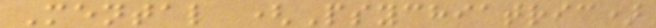Mental (Psychiatric)
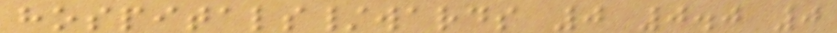hospitals/wards 0 0.0 0
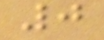0
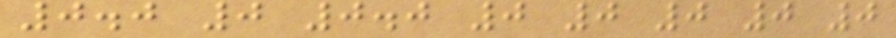0.0 0 0.0 0 0 0 0 0
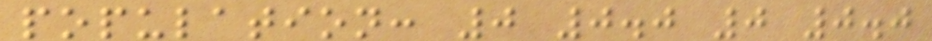population: 0 0.0 0 0.0
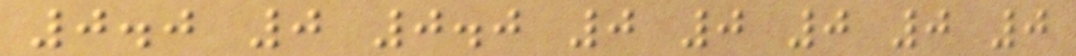0.0 0 0.0 0 0 0 0 0
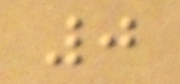0
